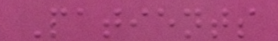Patients
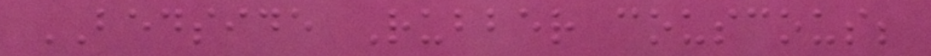BEDSIDE Rubber couscous;
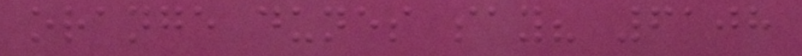orange dunes say? 6108
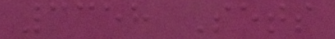3358 Sets
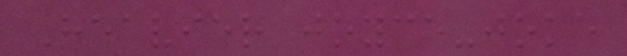Heavier joyce-joke
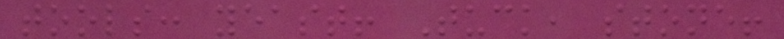tools: yeast! Tuck, stone!
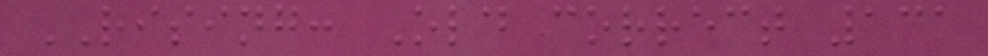RISING: Old correct 131
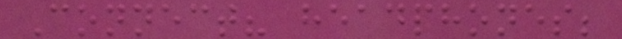Connect? headphones;
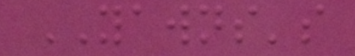YAWNS's
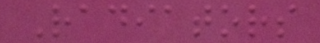Radiators
